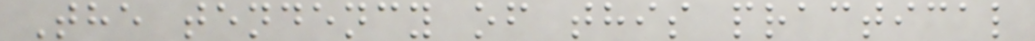The tendency of this practical
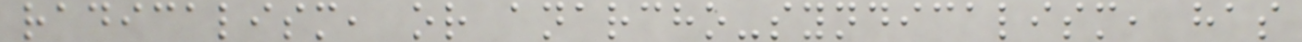radicalism, or anarcho-syndicalism, has
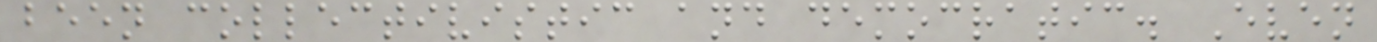been collectivistic and democratic. Even
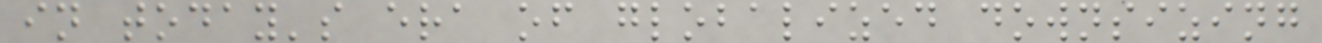in today's era of globalized downsizing
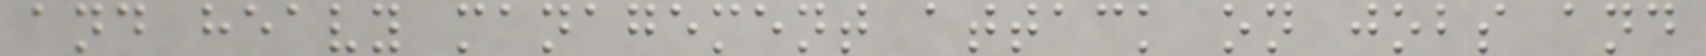and heavy management attack on jobs and
